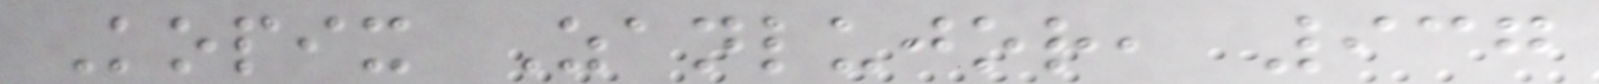Kopix Zanlujor, 937
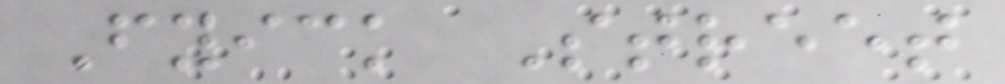Fyick Street
